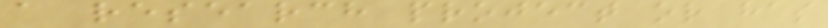a research project or has
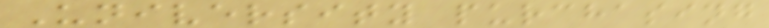University purchasing
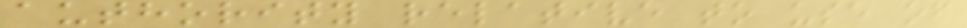authority relative to use of
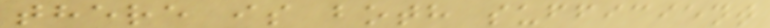there is both sufficient
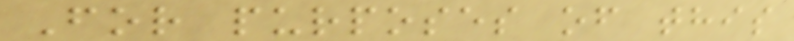For purposes of this
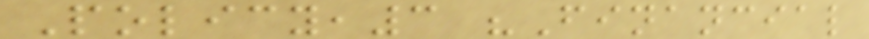Policy,3 "Financial
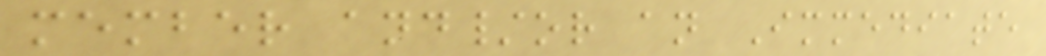member and/or an Immediate
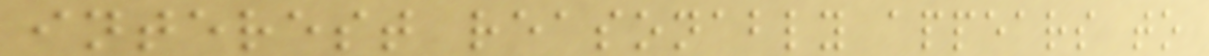interest reasonably appears to
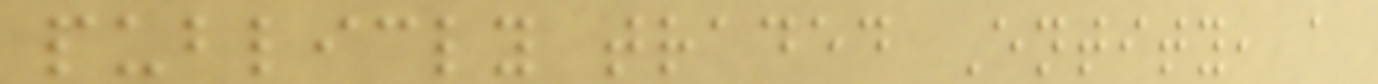publicly traded Entity, a
